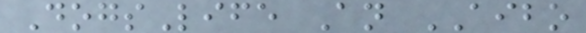DogsLife An AIBO
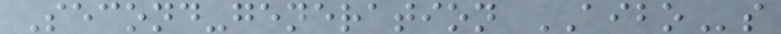Second-generation AIBOs
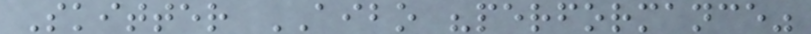Skitter AIBO "performance"
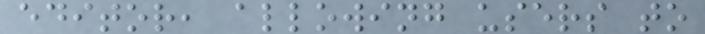editor, allowing users to
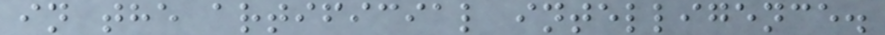in the artificial intelligence.
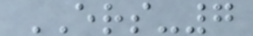ERS-7
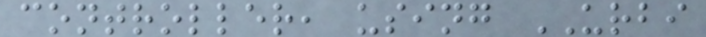controller, using URBI
